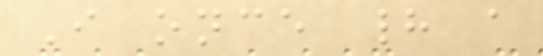I once had a
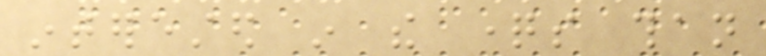interested in the questions than
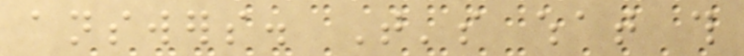answers. That's what this
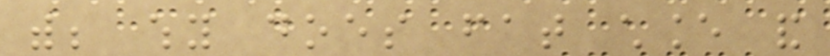with; why does fat chance and
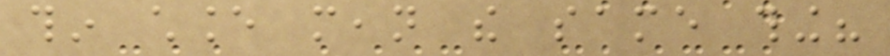thin chance mean the same thing?
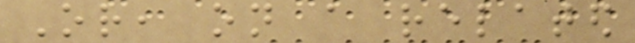Or, on a related
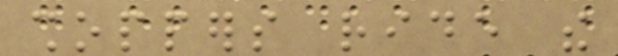shoppers ride the
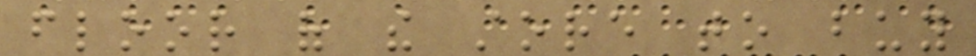floor of the store to buy
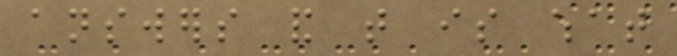answers and that is what
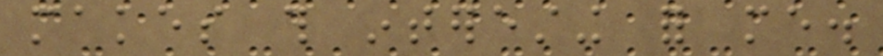makes this interesting for me.
